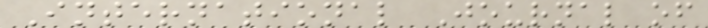International Journal of
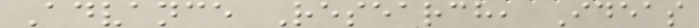Advance Research, Ideas
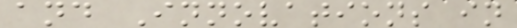and Innovations in
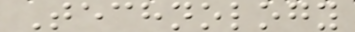Technology
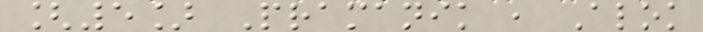[5] Pramanik , Alok
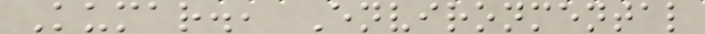Kumar., Environmental
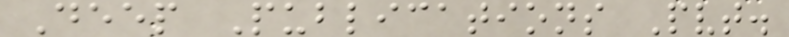Deep Publications Pvt.
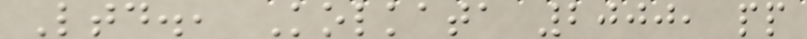Ltd., Kolkata 2000, pp
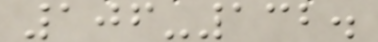106-132.
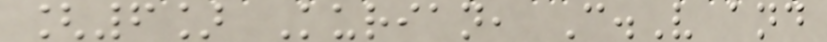[6] Kurian, C.V and
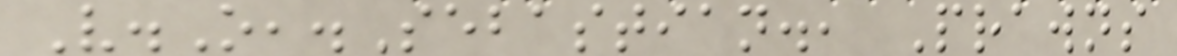V.O,.Sebastian., Prawns
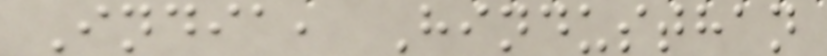India, Hindusthan
